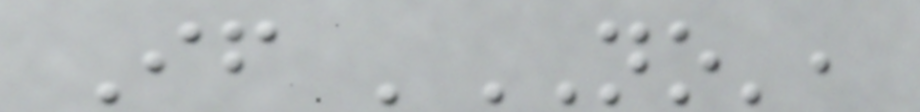If 'NO',
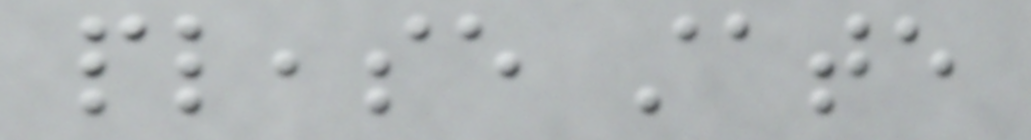please state
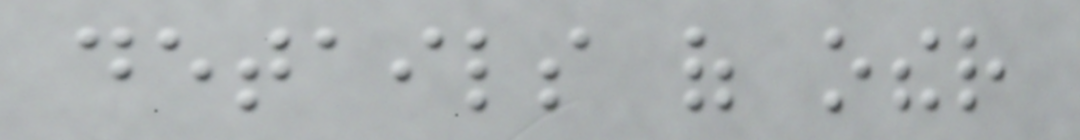details of other
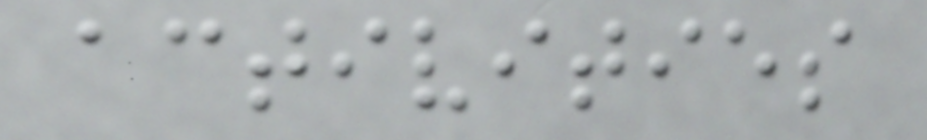activities
